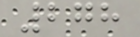278
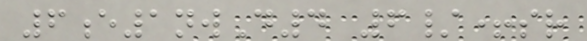6e1nwD4 6/+sr
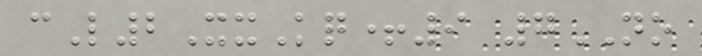cL2XxKq+9 7NO
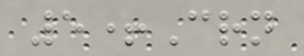5+Crn
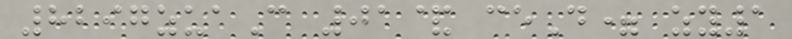8297zuaC 01& ceD= zy1
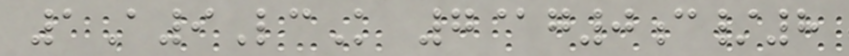1A9LcK 7@g0c/8
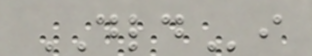DLDi
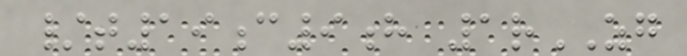/t19c9h 1rZG
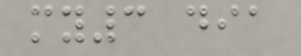my3 dia
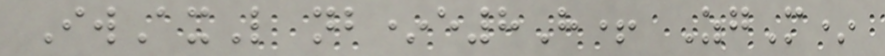IwAxL nb*e8H+ ZgM*
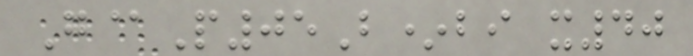G@P05B*bi x40
